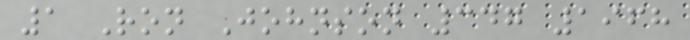1 Ron Johnson 347 1968
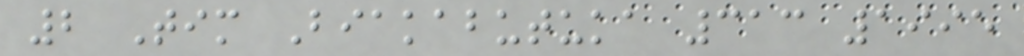2 Tim Biakabutuka 313 1995
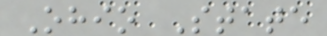Ohio State
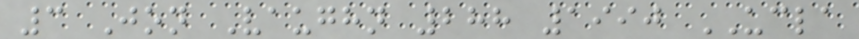3 Jon Vaughn 288 1990 UCLA
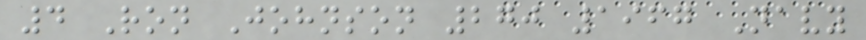4 Ron Johnson 270 1967 Navy
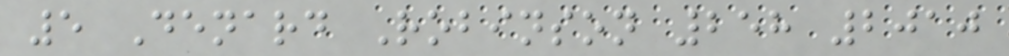5 Denard Robinson 258 2010
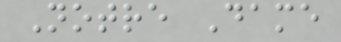Notre Dame
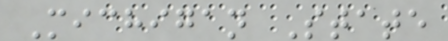Michigan State
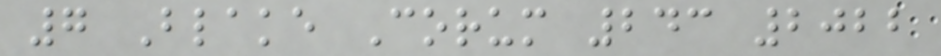7 Blake Corum 243 2022
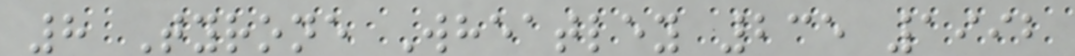8 Tyrone Wheatley 235 1992
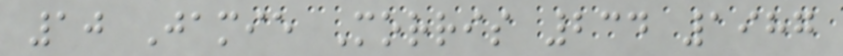10 Jamie Morris 234 1987
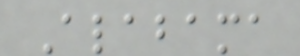Alabama
